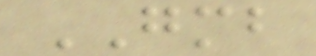GMB
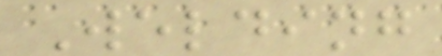Welding
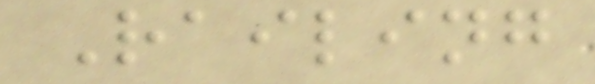Railing
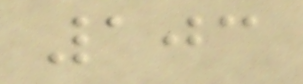103
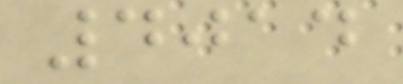4014
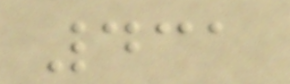431
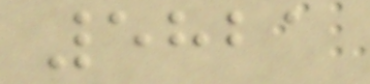5821
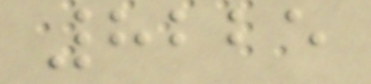8225
